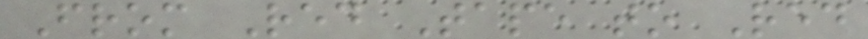From Red Tape to Red
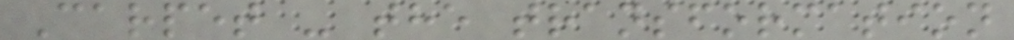Carpet - the transformation
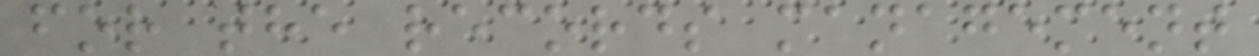for the records management
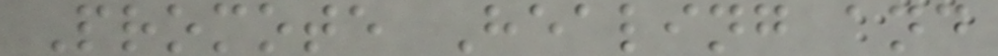Promote Healing and
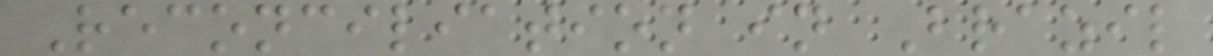Reconciliation in Brazil
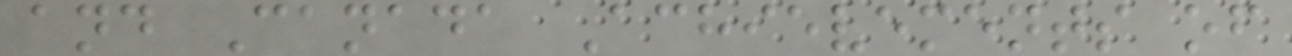and Canada Achievements of
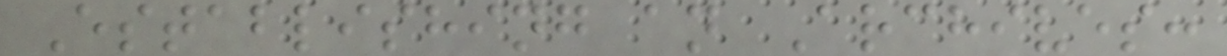Establishing an Archives:
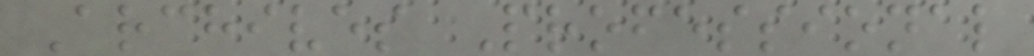Archives Professional
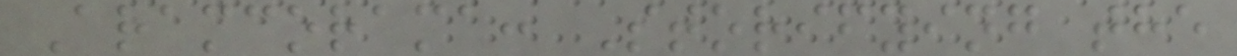Aramcorama: Storifying the
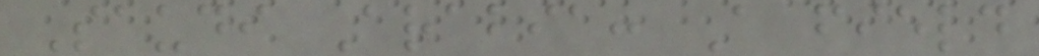Saudi Arabia: A field
